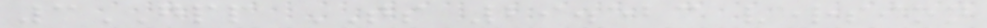3GPP TS 29.523 version
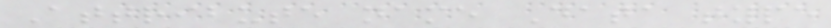Attribute name Data type
